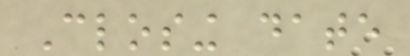Closing date
